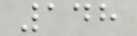148
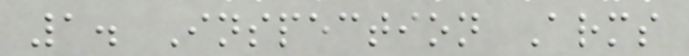1. Inspection Arms
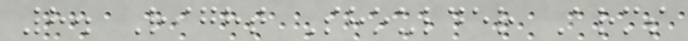8. Right Shoulder Arms
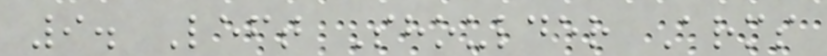9. Left Shoulder Arms
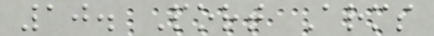10. Port Arms
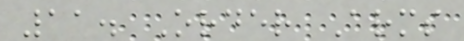11. Order Arms
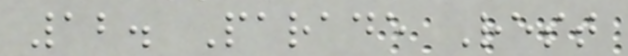12. Parade Rest
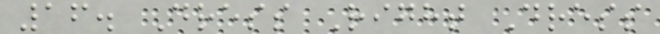16. Dress Right Dress
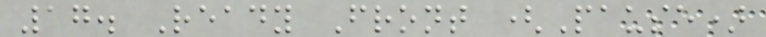17. Ready Front (Pause)
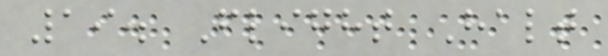19. Flight Halt
